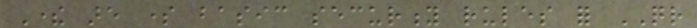There are some basic security rules for QR
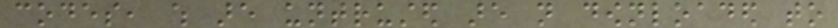codes, which are untrusted are not downloaded to
